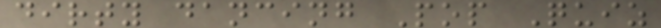dirty dancing Pop Quiz
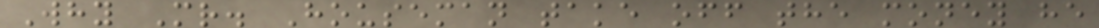Why Mr. Houseman take off the money he
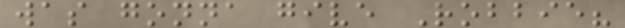was gonna give Robbie?
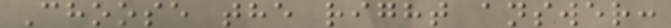Choose the right answer:
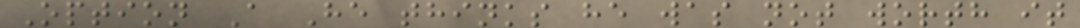Option A He thinks he was not worth it
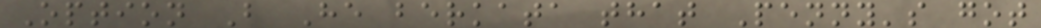Option B He berkata that Penny's got
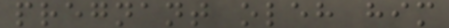pregnant oleh him
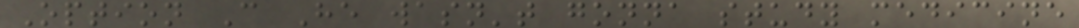Option C He wasn't gonna study medicine
